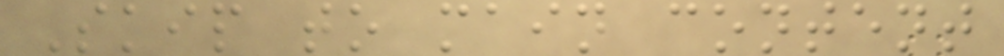Skip to main content
